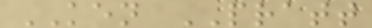KEN PRATT
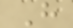H
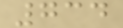734
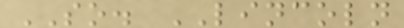SO. LINCOLN
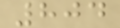804
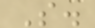S.
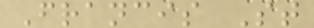Francis St
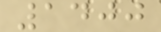1400
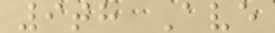9th Ave
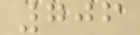706
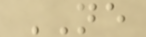NE
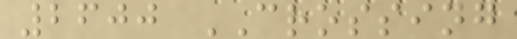2600 CROSSING
